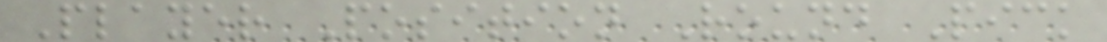Player Position Round Pick
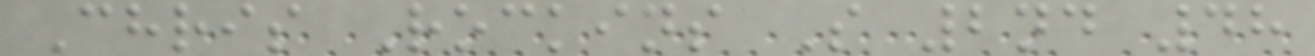Chris Rockins S 2nd 48
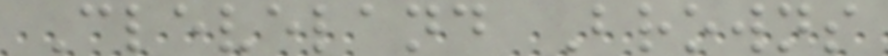Cleveland Browns
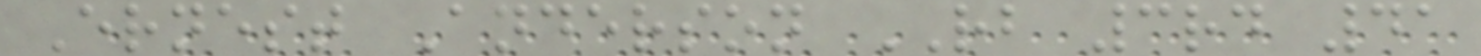Ernest Anderson RB 3rd 41
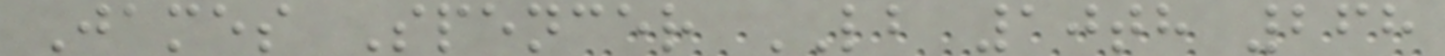James Spencer LB 10th 268
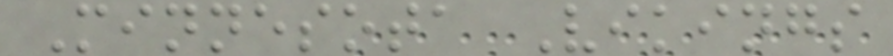Minnesota Vikings
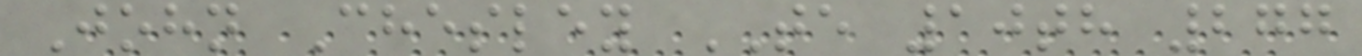John Chesley TE 10th 277
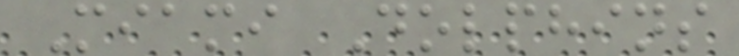Miami Dolphins
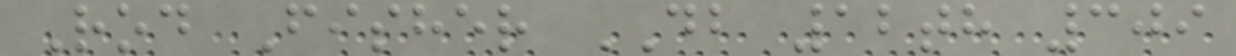Rod Fisher DB 12th 309
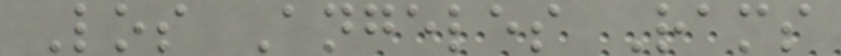Los Angeles Rams
